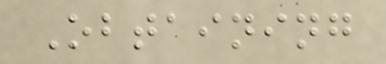Obtaining
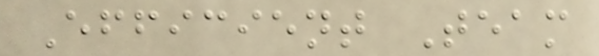Efficient Team
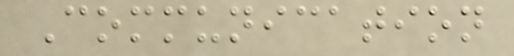Communication
